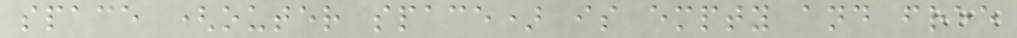space (outer space) is empty and free
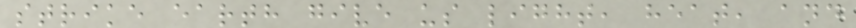strike earth give us light, heat, and
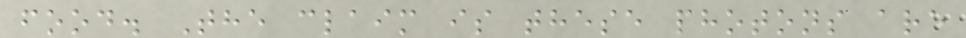food. The claim is these photons are
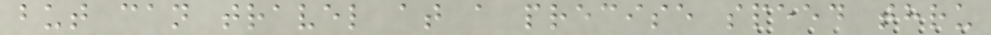but can travel at a precise speed thru
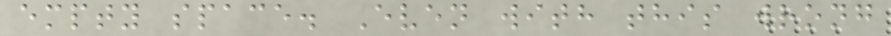empty space. Even with this wrong
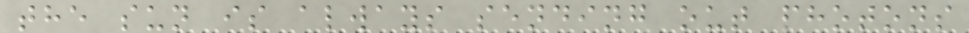the sun is always sending out photons
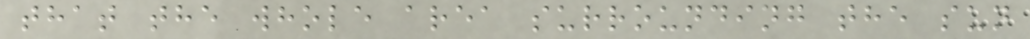that the whole area surrounding the sun
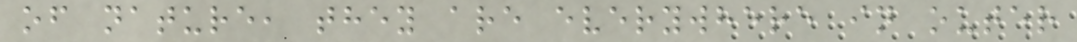of nature, they are everywhere in outer
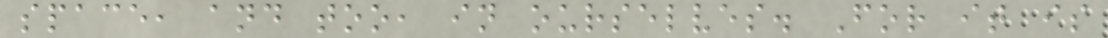space, and too, in ourselves. For it is
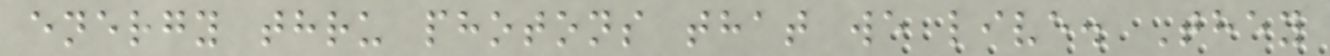energy thru photons that we live. They
